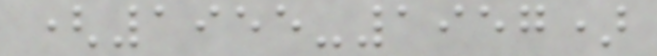(1955-1957)
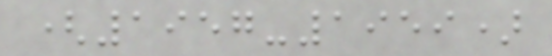(1957-1959)
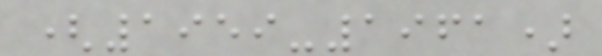(1959-1961)
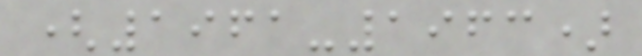(1961-1963)
